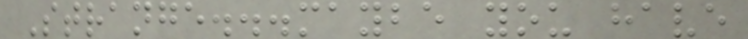Strange...maybe you have
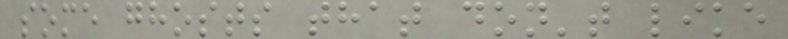some ghosts that don't like
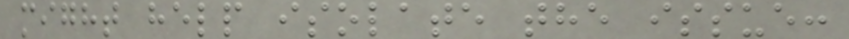might help isolate the issue:
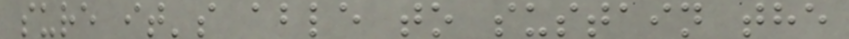sure it's able to sustain the
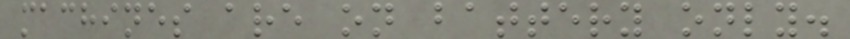machines are on battery only.
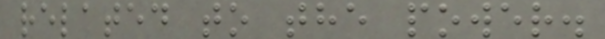related to the power.
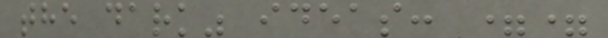the dark" ideas: ==
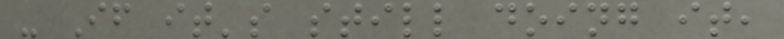- If it's still doing it,
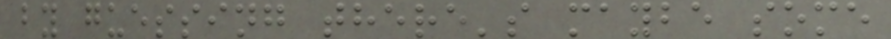by guessing there's maybe some
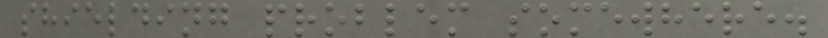shielding problem somewhere.
